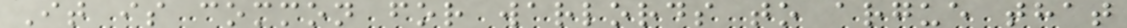It is common for warlords to argue that
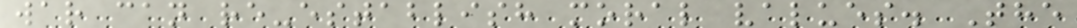war can re-establish moral values. The
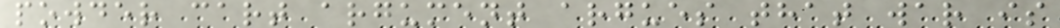powder cart argument argues that war is
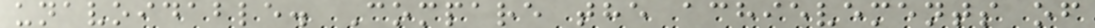unavoidable. Compare the achievements of
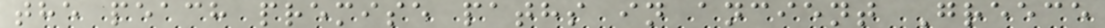the peach premise paths in ancient Greece
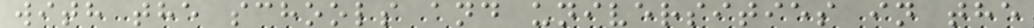with the schools and universities in the
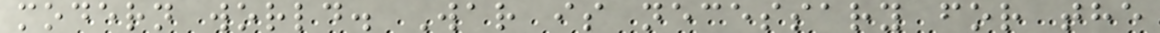modern world. War is necessary for the
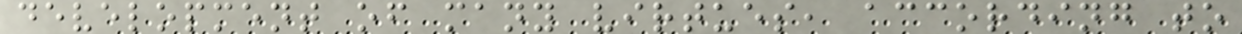development of many virtues, according to
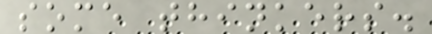some thinkers.
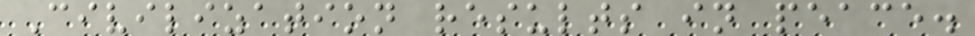Civilization results in peace.
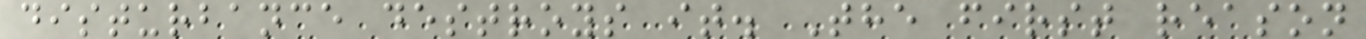disturbance destroys it. The first reason
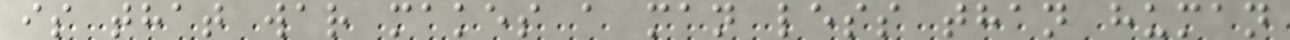is that war makes a man less than human
